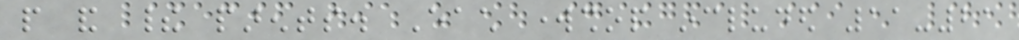people and their parents. Each workshop included 11-21
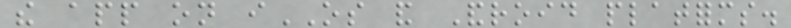the app on iOS and Android platforms.
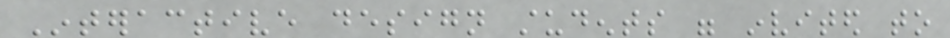Interactive design students were invited to
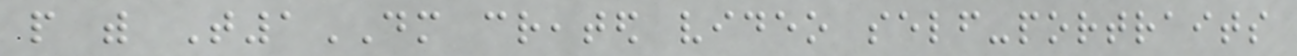people with T1DM created video self-portraits
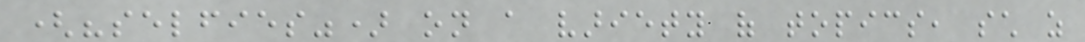("selfies") on a variety of topics, such as
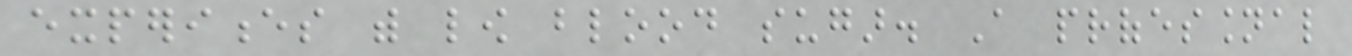experiences with low blood sugar. A professional
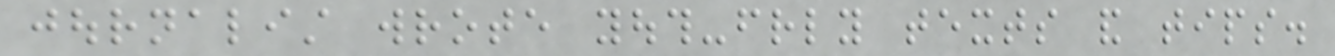journalist wrote youth-friendly texts and tips.
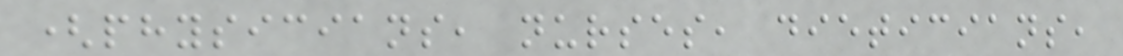(physicians, nurses, dieticians,
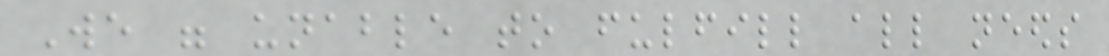We were unable to fulfill all needs
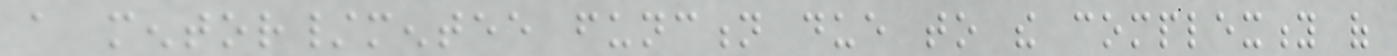a mentor/mentee function due to the complexity of
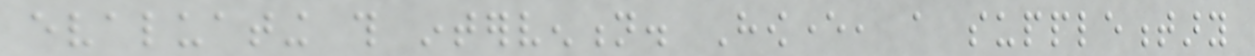evaluating this intervention. However, a supplementary
